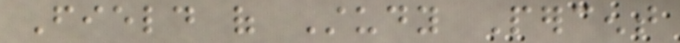Field of Study Percent
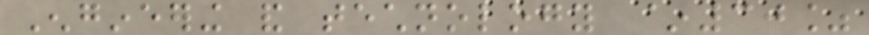Engineering and technology ~30%
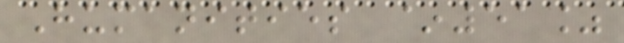Humanities ~51%
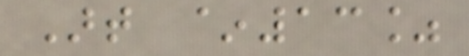Art ~13%
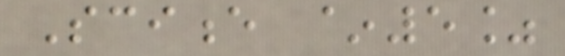Science ~5%
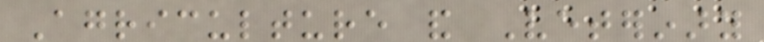Agriculture and Veterinary
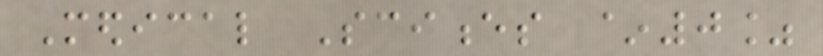Medical Sciences ~0%
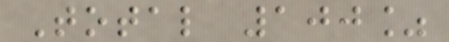Total 100%
